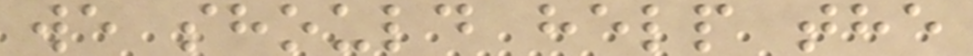we should help the
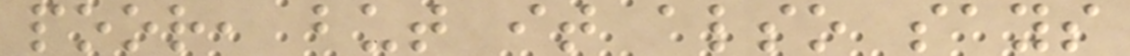poor, but it also says
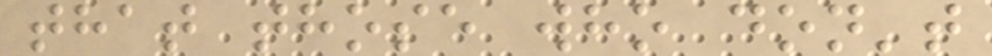that those who don't
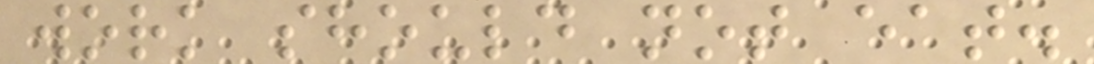work should not eat.
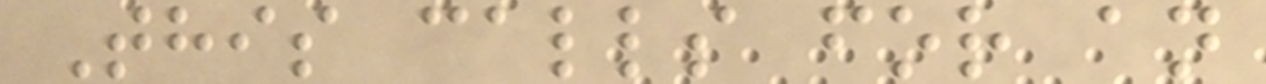This calls for an
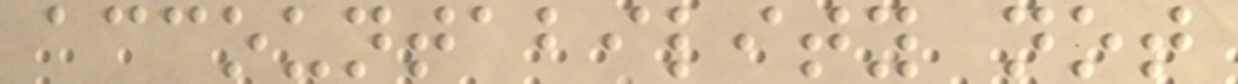accountability not
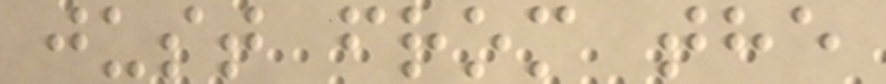just from the
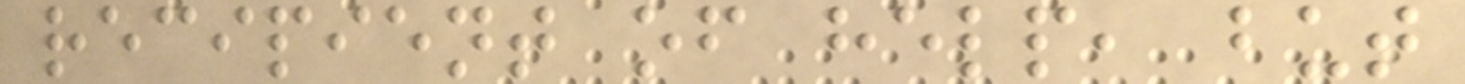recipient of help, but
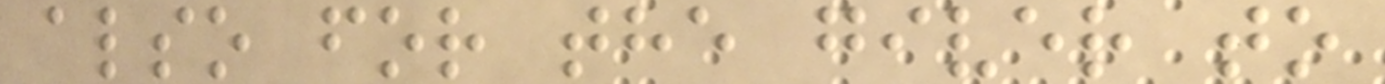also for the giver to
